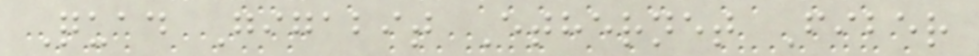Quad Gigabit Ethernet Fiber
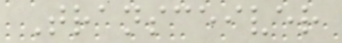Transceiver
